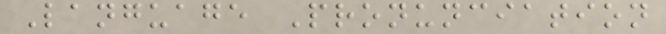Language Pronunciation
